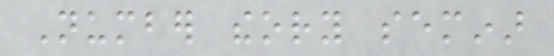Number theory seminar
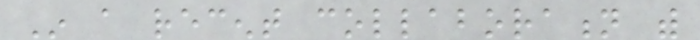In a recent collaboration with
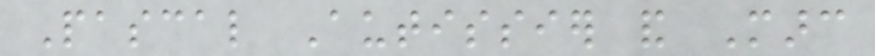Pascal Autissier and Marc
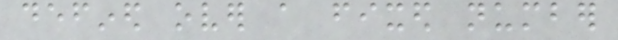defined over a fixed number
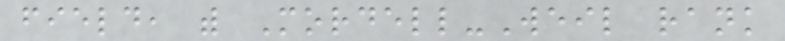field, with Mordell-Weil rank
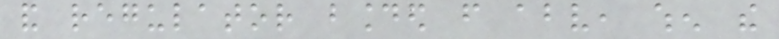and regulator bounded from above, when the
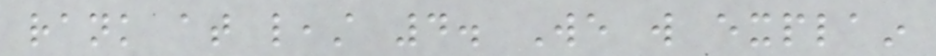rank at least 4. We will explain
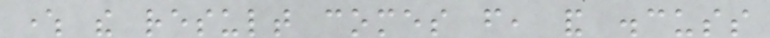where the result comes from, and discuss
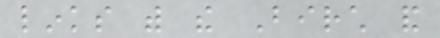links with the Birch and
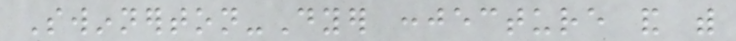Swinnerton-Dyer conjecture and with
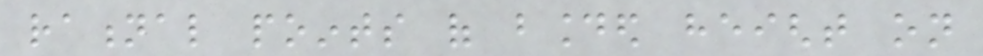rational points of bounded height on
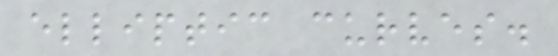elliptic curves.
